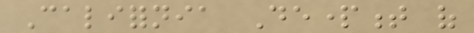California Department of
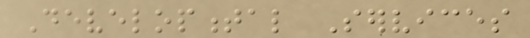Developmental Services
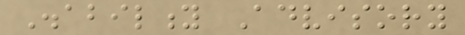Disability Advisory
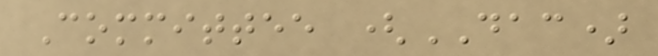Committee (DAC)
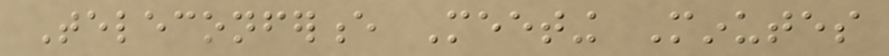Teleconference Meeting Minutes
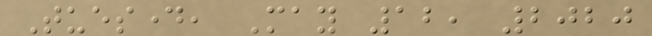Tuesday, May 12, 2020
